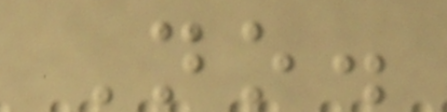No.
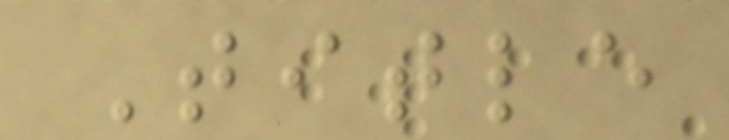Title
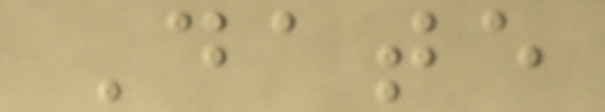Date
